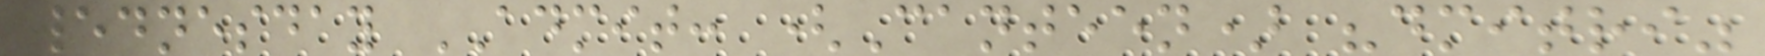wednesday ADMIT: (Canteen) "dmitri"
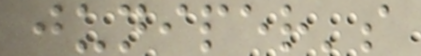juniper's
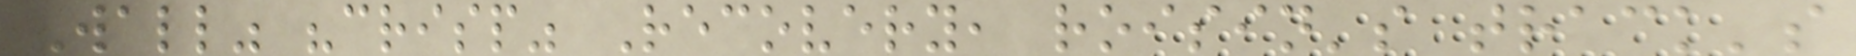"wall" "crisp" Recovery, roisin's track's
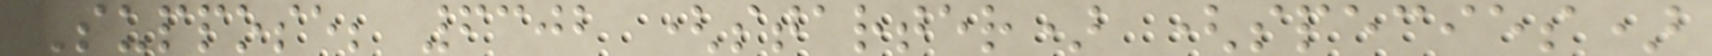Suppose; 6302 (starter) (species)
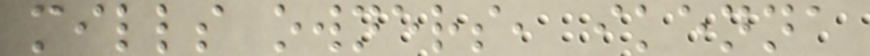mills owners, ikenna
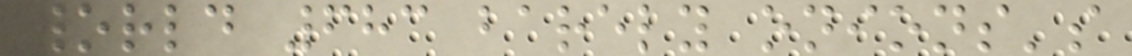world 683 barely onions's
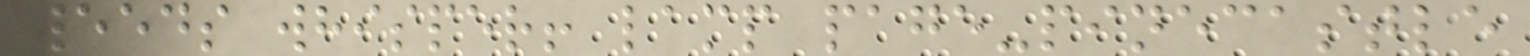weeds whisper! lamp page-pinecastle
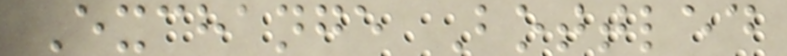Exchange Bottled
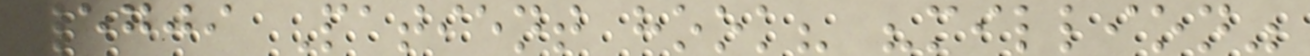5709 Patient hook? "million"
